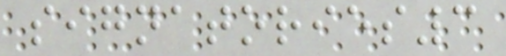signatories3
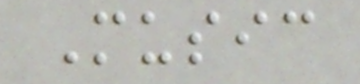Music
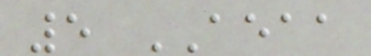5 AEAA
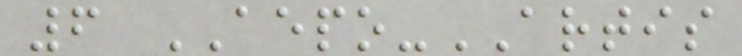6 AEPO-ARTIS
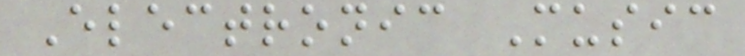Electronic Music
